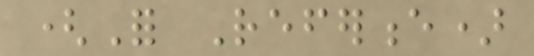(For Reference)
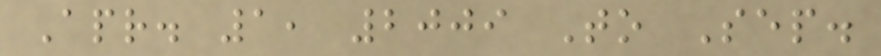Apr. 1, 2009 To Sep.
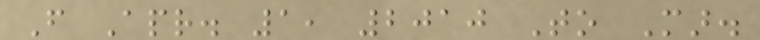From Apr. 1, 2010 To Mar.
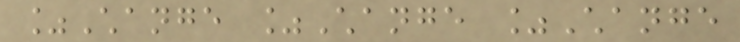%Change %Change %Change
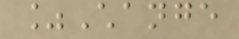%Change
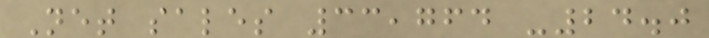Net sales 33,764 -24.0
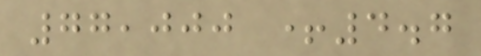77,000 +4.7
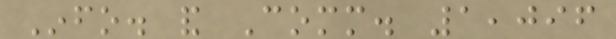Info. and Comm. 1,096
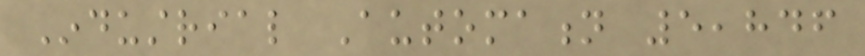Industrial Automation 5,846
